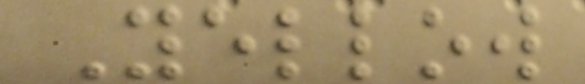Yellow
